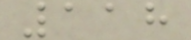118
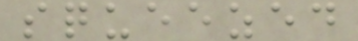squeezed
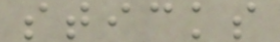sticks
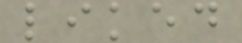liked
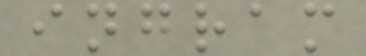ingram
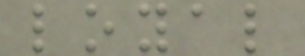loyal
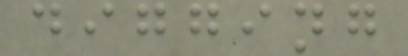digging
